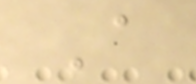A
